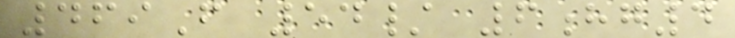469F 54/ 6hg4
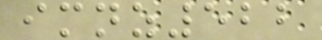imnz522
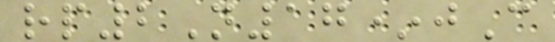rp2N17*jC
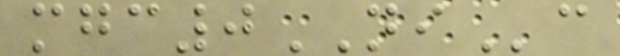mgc0NIc
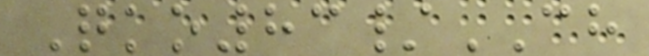Qko83/CH
